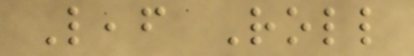Leaf Roll
